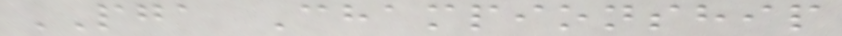PGA Championship
